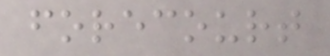forecourt
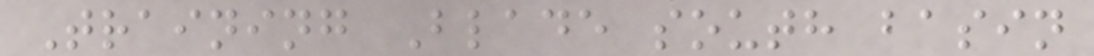Training Blade south basin
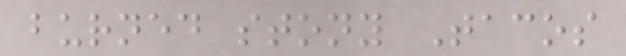burned stony Tacos
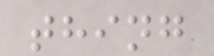thing
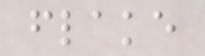flake
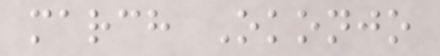march Okonjo
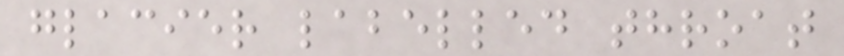glacier labelled throat
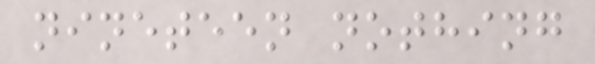nineteen nothing
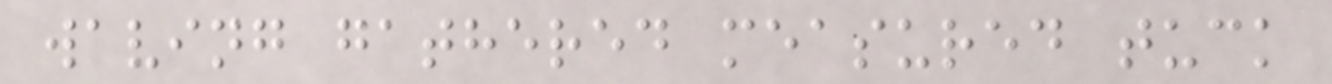waving gathered measured tuck
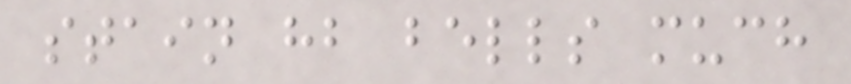stain hb bells much
